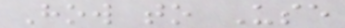How to Use
